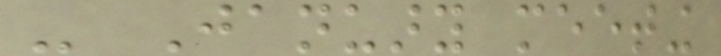- January meeting
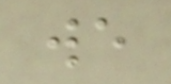we
